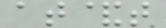at&t
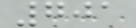701
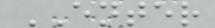ENTER
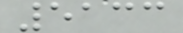5133
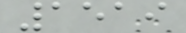1519
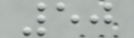50
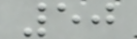50
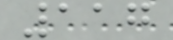117
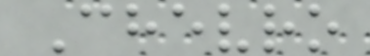Chevro
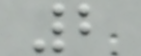2
